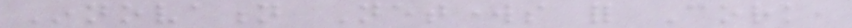Innovation Networks for Cork,
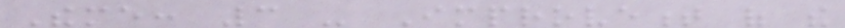Theme: 3 - Improvement of the
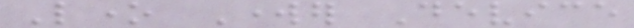Lone Worker Device
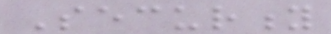Security
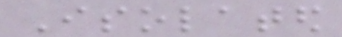Isolated
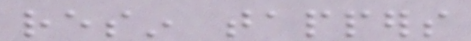resin tappers
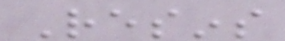Resins
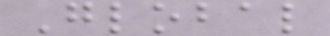Global
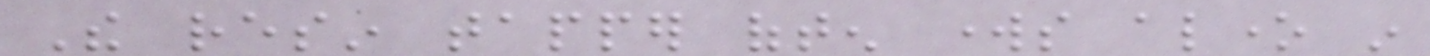The resin tapper often works alone in
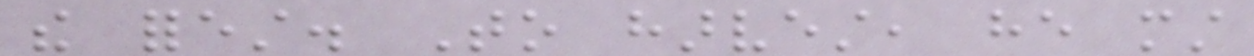the forest. To harvest, he must
